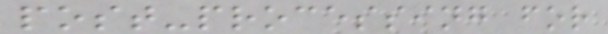post-processing for
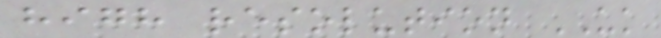high resolution UK
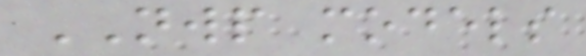NWP models
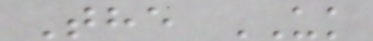The UK
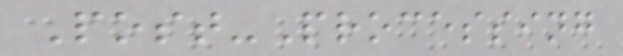Post-Processing
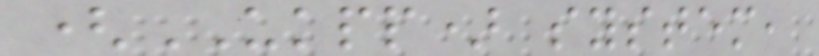(UKPP) system,
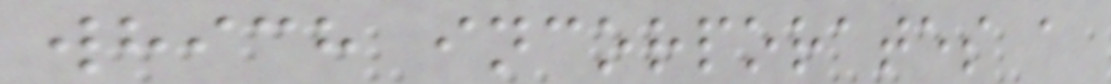which incorporates a
